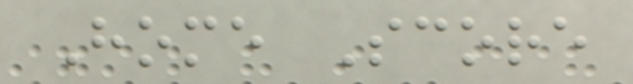Home Score
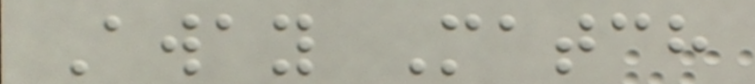Away Match
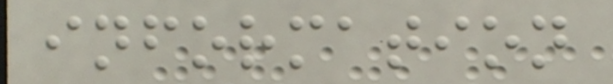information
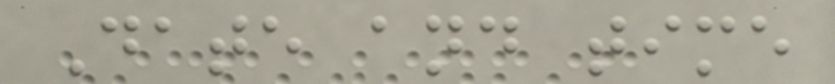Date and time
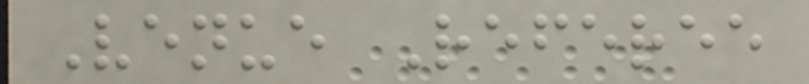Venue Referee
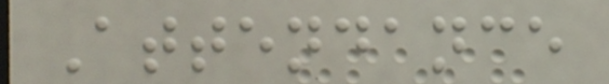Attendance
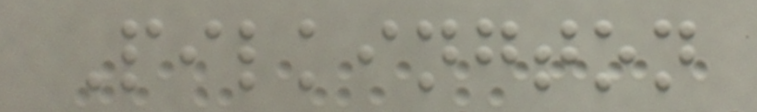Pilkington
